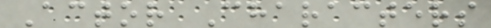Actor Characters
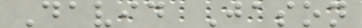David Jason
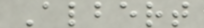Albert
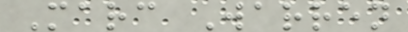Marc Warren
